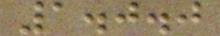1.0.0
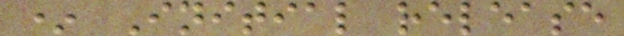* Initial release
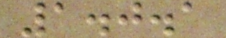1.0.1
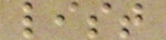list
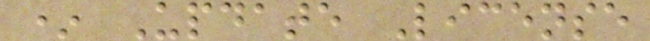* Update License
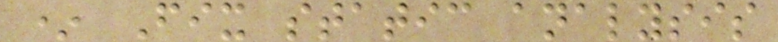* Fix static analysis
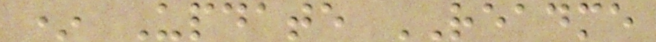* Update README
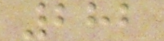282
